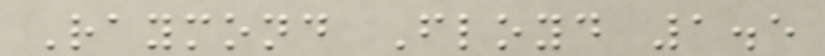Raymond Floyd 1.5
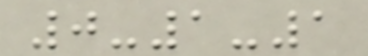0-1-1
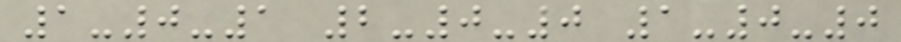1-0-1 2-0-0 1-0-0
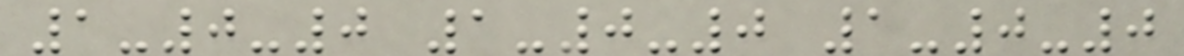1-0-0 1-0-0 1-0-0
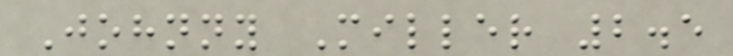Johnny Miller 2.5
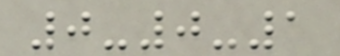0-0-1
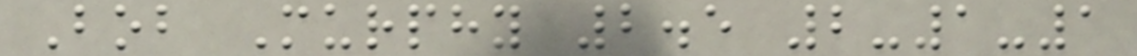Bob Murphy 2.5 2-1-1
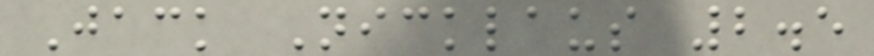Jack Nicklaus 2.5
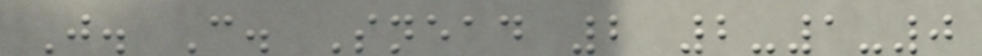J. C. Snead 2 2-1-0
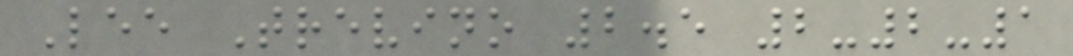Lee Trevino 2.5 2-2-1
